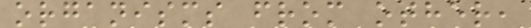organisms from other,
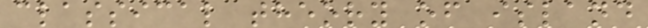classical theory of island
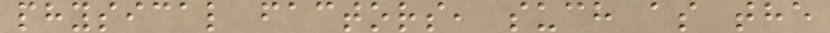physical factors, such as the
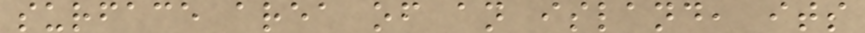surface area of an island, its
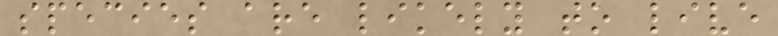species are likely to live
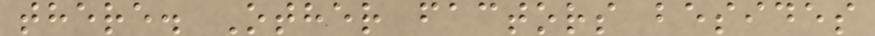there. Other factors besides
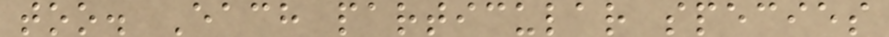too. Each particular species
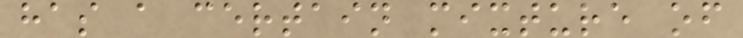has a certain mixture of
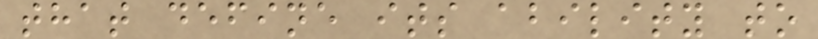that define its ability to
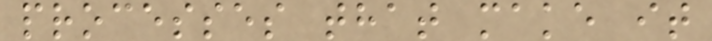processes that make it
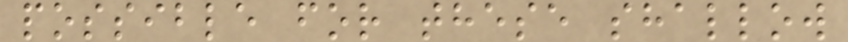possible for these shallow
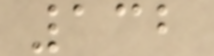132
